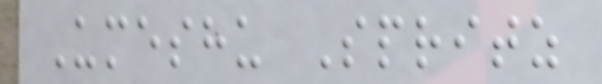Umeshu Spritz
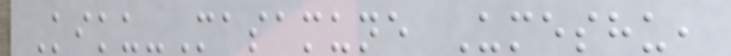Kiku-Masamune Umeshu,
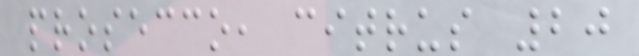prosecco, citrus 20
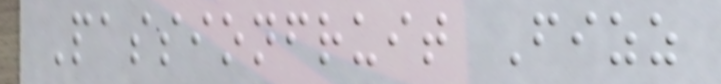Passionfruit Fizz
